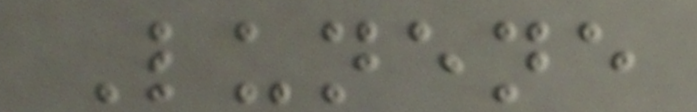Lunene
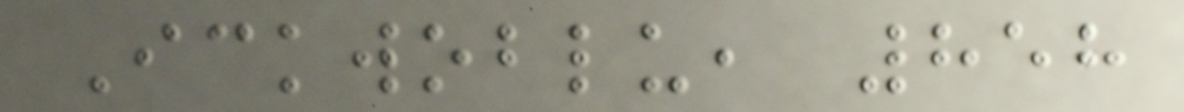Ickwoblu, 858
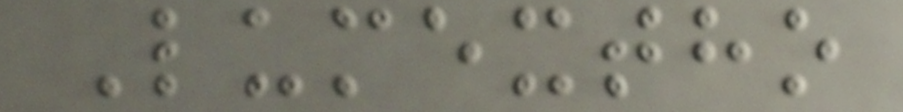Lumextho
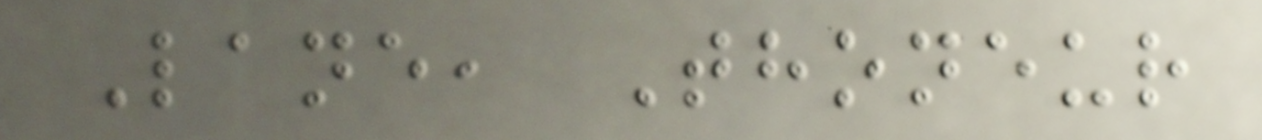Lane, Thoneur
